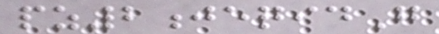pz2jeqidG
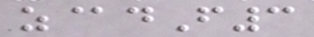z@dF3
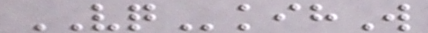VQkihW
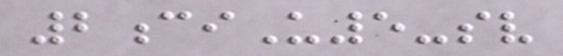2ciU5-sv
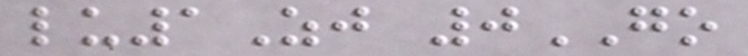lu1Zj 0GO
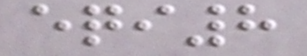eqi8
